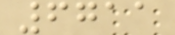6711
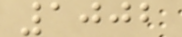1002
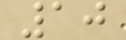10
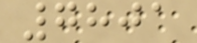7801
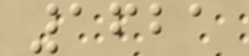1621
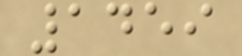1459
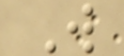W
